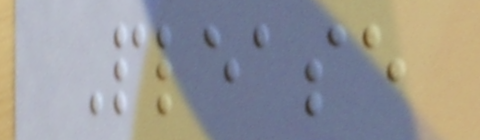Please
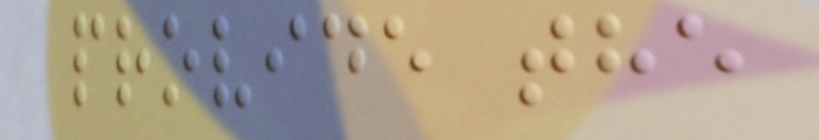provide the
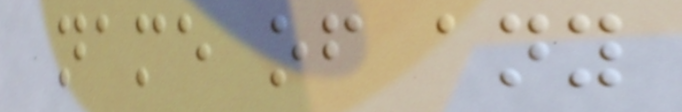name of any
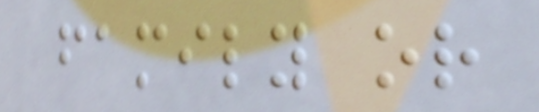family or
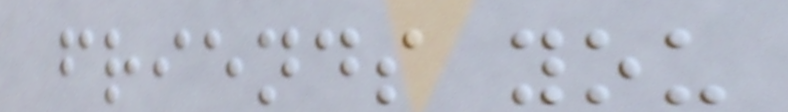friends you
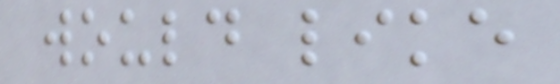would like
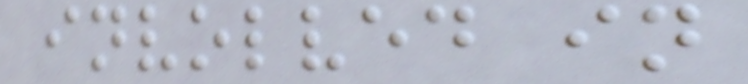involved in
